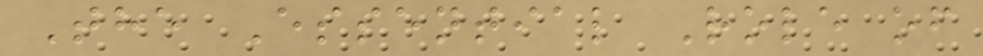The Essential Role of
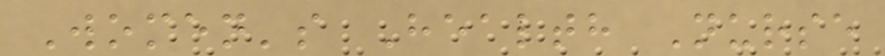Women's Health Nurse
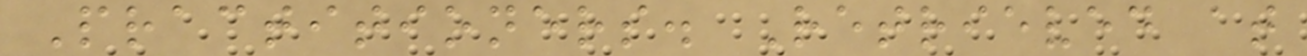Practitioners. Retrieved at
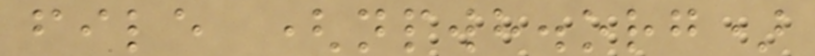file (npwh.org)
